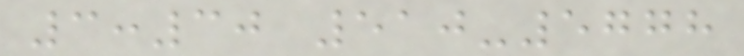3:30 510-5778
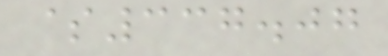$337.07
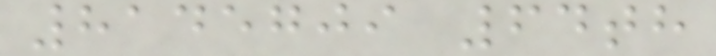8145709 64th
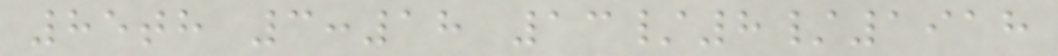85th 3:18 13/8/1918
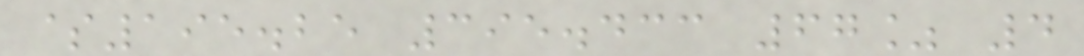$195.25 395.433 67% 4
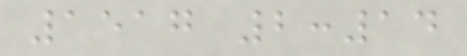1517 2:14
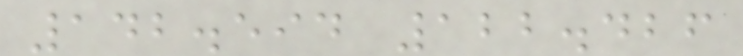142.594 122.426
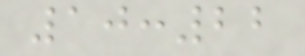10:22
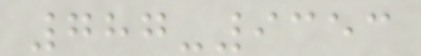787-9353
